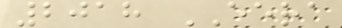2018 EERA
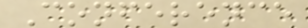Conference
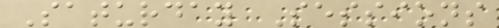Saturday Sessions
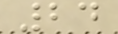24
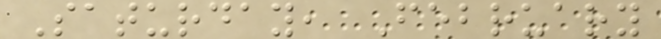Saturday, February
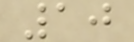10
